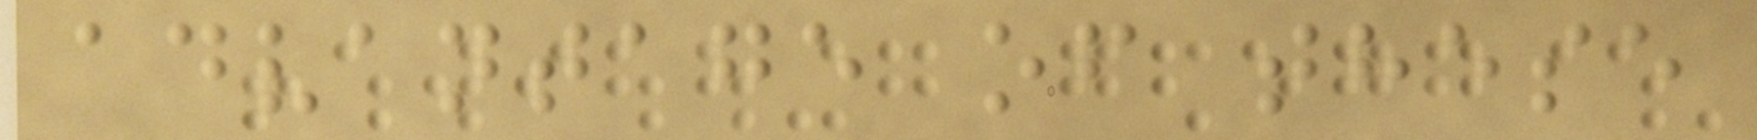advantage of these
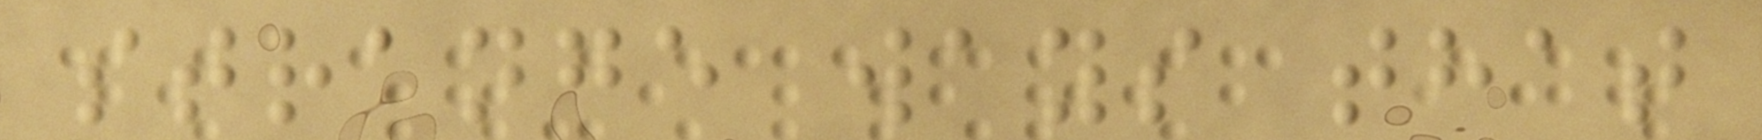strange ways that
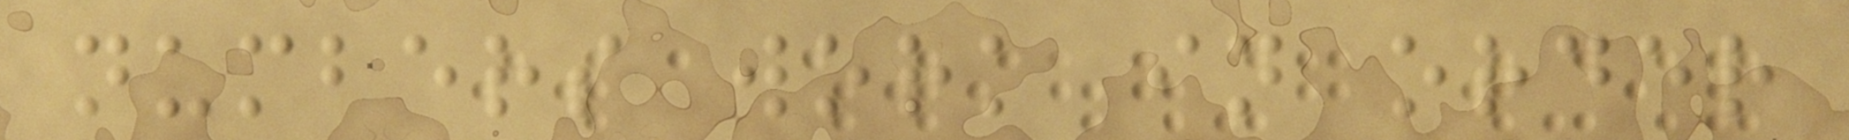numbers work in order
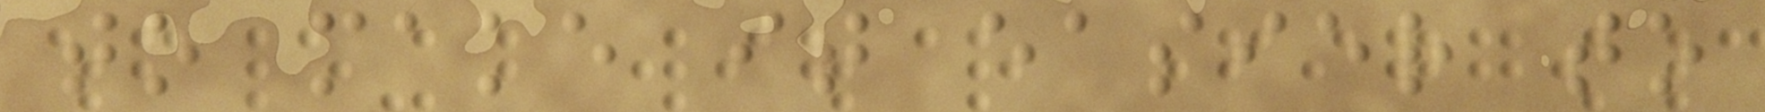to make it easier to
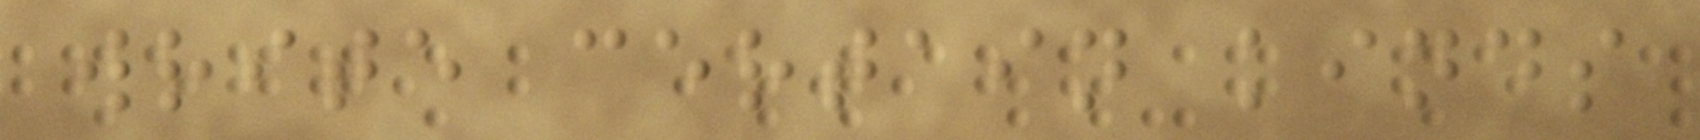write certain kinds
